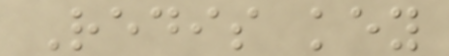Redis key
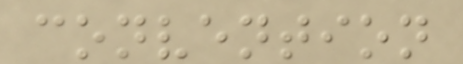convention
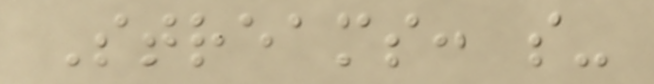Streams: s-
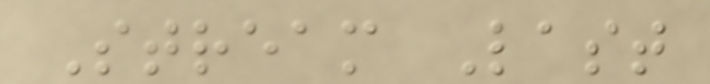Stream Last
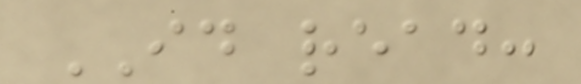ID read:
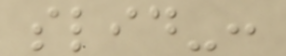slid-:
